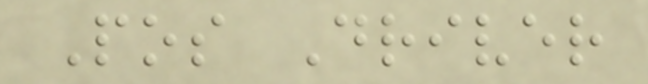Pos Driver
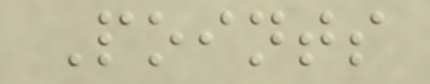Points
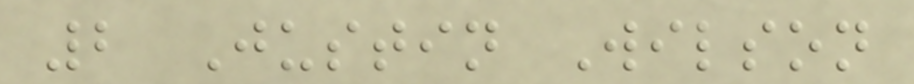2 Justin Wilson
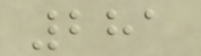281
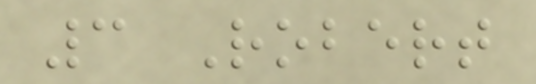3 Robert
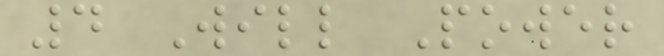4 Will Power
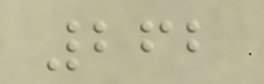262
